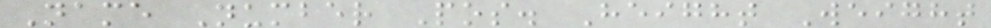Name Number Pos. Height Weight
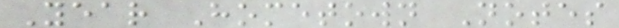Year Hometown Notes
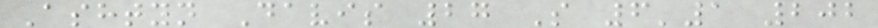Ashtyn Davis 27 S 6'1 202
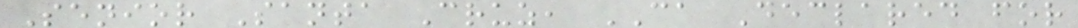Senior Santa Cruz, CA Declared for
